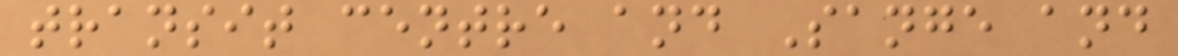transit centre and Sange and
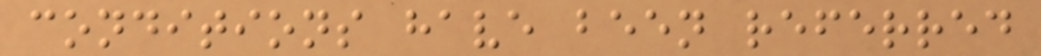conditions have been referred
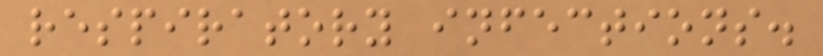respiratory infections.
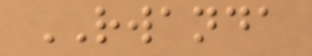RWANDA
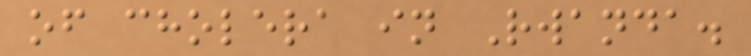of cholera in Rwanda.
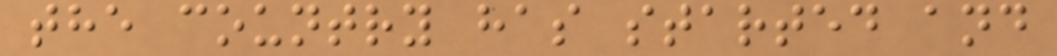the country has started and
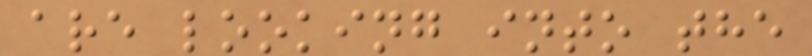are looking into the
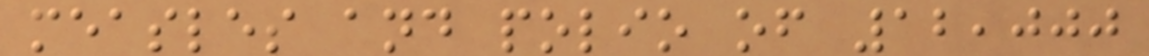measles and polio of 12,000
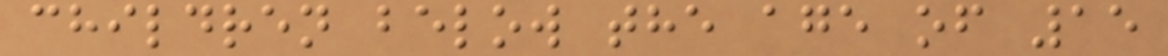children below the age of 15
